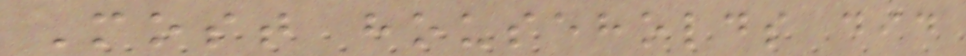Most households did
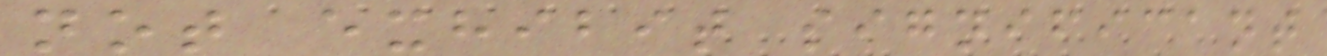not exhibit significant
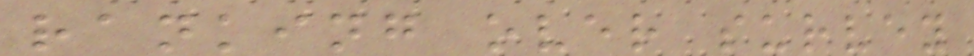ranking over survey
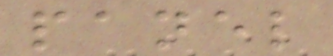panel
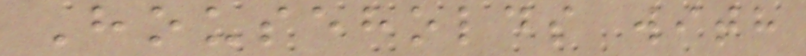Households with
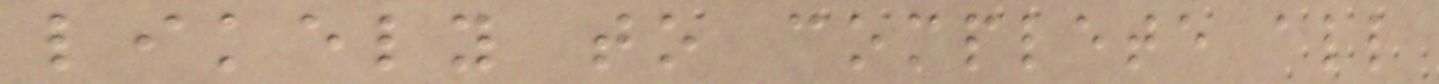likely to complete all
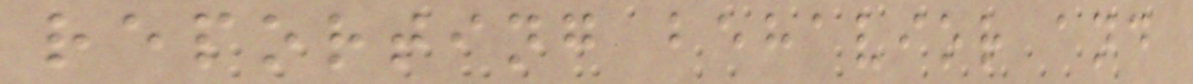reporting behavior and
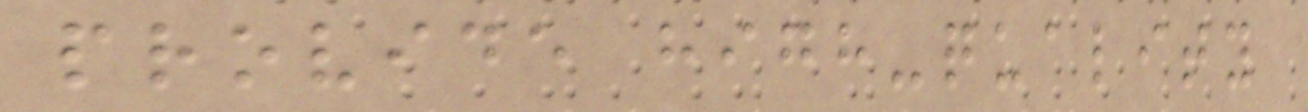provide high-quality
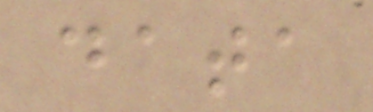data
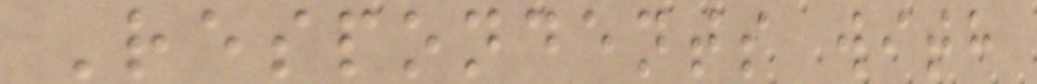Respondents with
